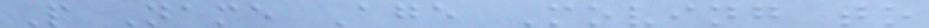P Name Age Moving to
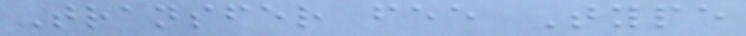Transfer fee Type
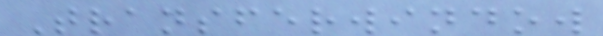Transferwindow
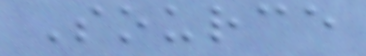Source
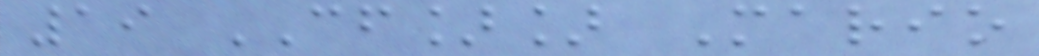19 CF]] Mario
